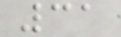31
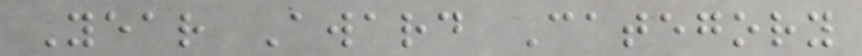Year Award Category
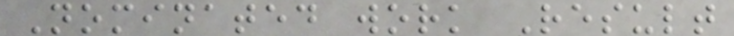Nominated work Result
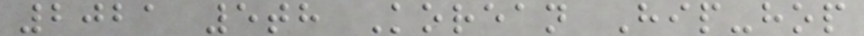2021 5th Korean Hip-hop
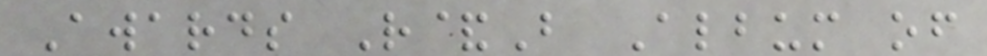Awards R&B Album of
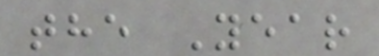the Year
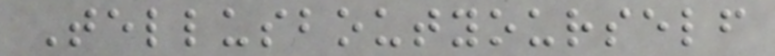Tellusboutyourself
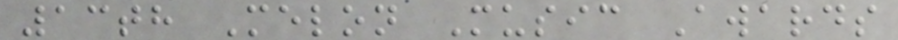13th Melon Music Awards
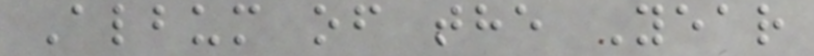Album of the Year
